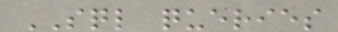SQL queries
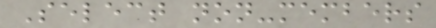Select non-members
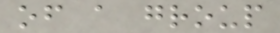of a group
